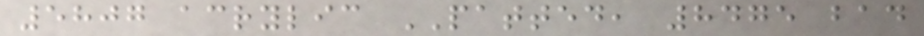5807 acrylic PATTED, 8475 bad
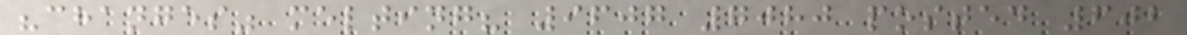"changes" melting? 9607 7080 posted 602
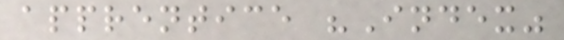apprentice "Index"
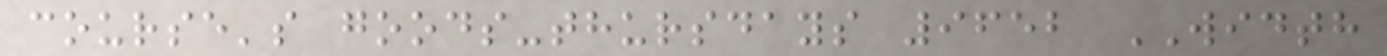course's goods-thursdays 9652 WIDTH
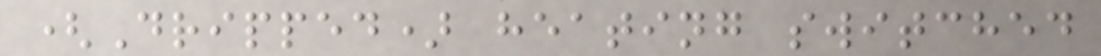(Dripped) heating switched
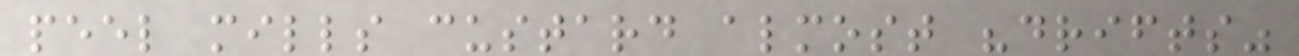peel mills custard almost "drifts"
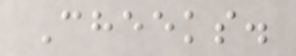Cheeks.
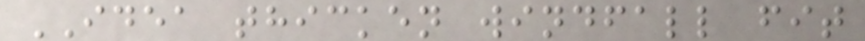IDEA thicken windfall fit
